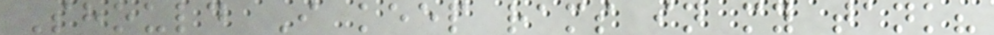Should I keep rams in my tank?
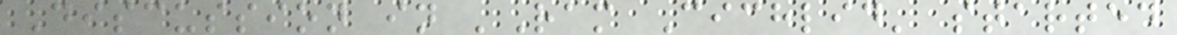Discussion in 'Ram Cichlid' started
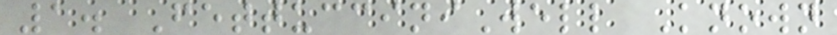1. FettucciniWell Known
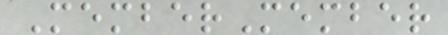MemberMember
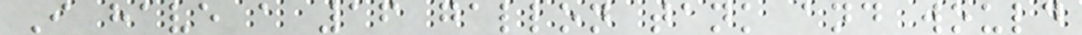I have a 16 gallon tank and would
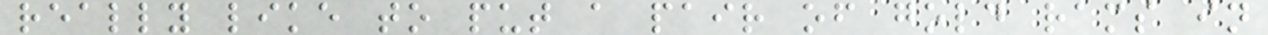really like to put a pair of gold rams in
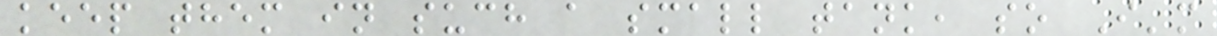keep them in such a small tank, so I'm
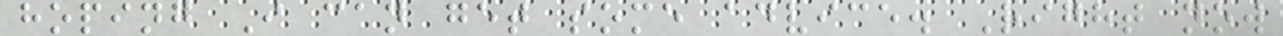hoping I can get some advice. Right now
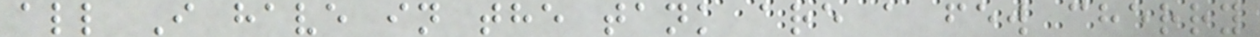all I have in the tank are a few cherry
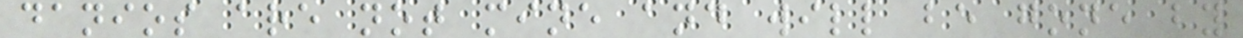danios are not mine and will be gone by
